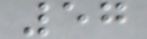57
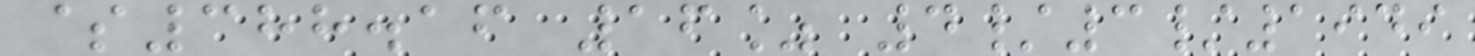$388.16 16% 4/3/1949
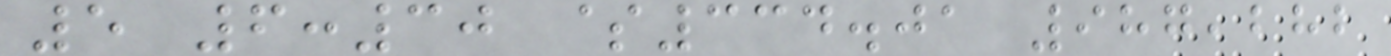5 6:30 $334.01 987,282
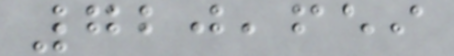720,659
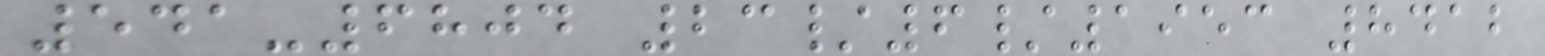541-6804 23/6/1953 8412
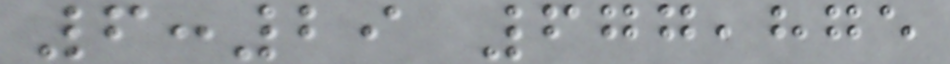6:29 677,875
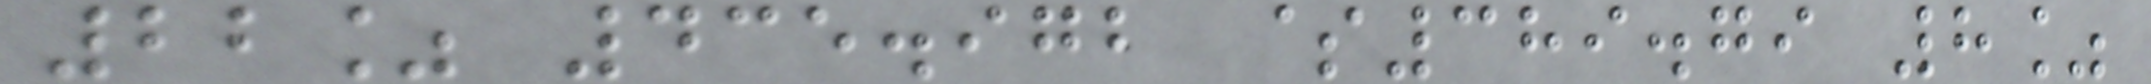22% 435.972 $389.79 8%
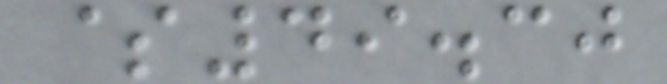$49.30
